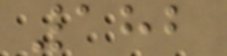182
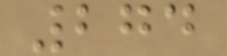274
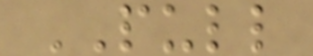PULL
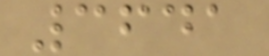3641
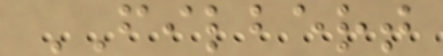FILBERT
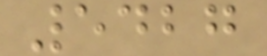5427
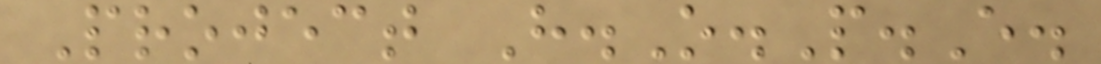Project H.O.P.E.
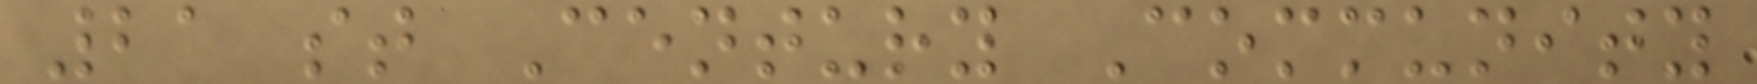21 st Century Community
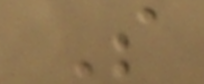S
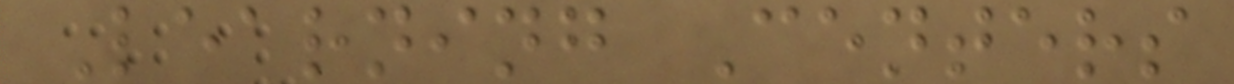Learning Centers
